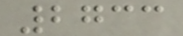2733
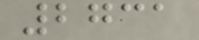2731
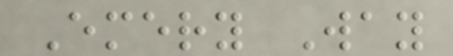Emery Way
